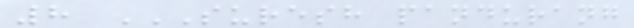8 SURESH PANDURANG
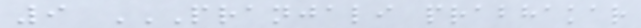9 PRANJALI PRABHAKAR
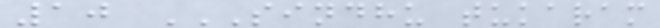10 SINDHU TUKARAM
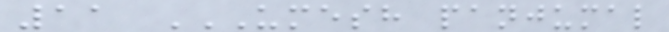11 UMESH PANJUMAL
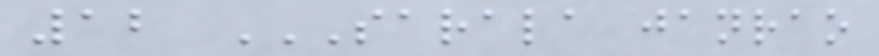12 SARALA JANRAO
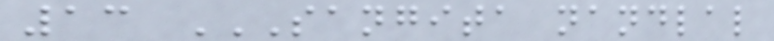13 SANGITA NANDLAL
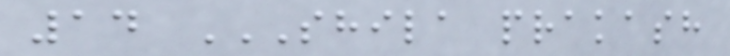14 SHILA PRAKASH
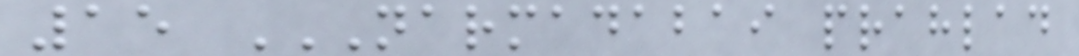15 NARMADABAI PRAHLAD
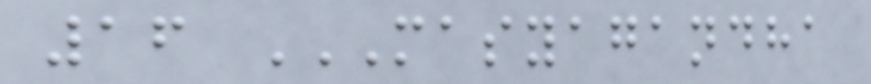16 MASYAGANDHA
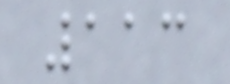113
